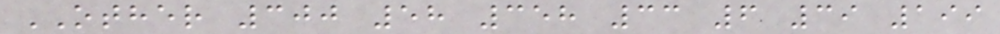OTHER 300 58 358 33 6 39 199
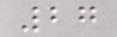27
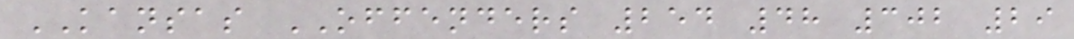KANSAS OFFENDERS 254 48 302 29
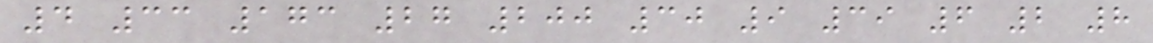4 33 173 27 200 30 9 39 6 2 8
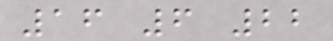16 6 22
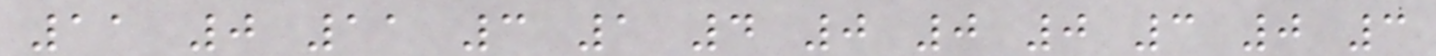11 0 11 3 1 4 0 0 0 3 0 3
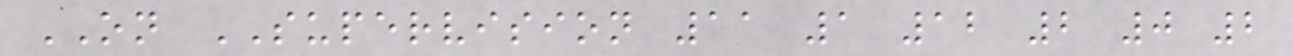ON SUPERVISION 11 1 12 2 0 2
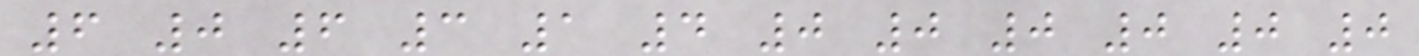6 0 6 3 1 4 0 0 0 0 0 0
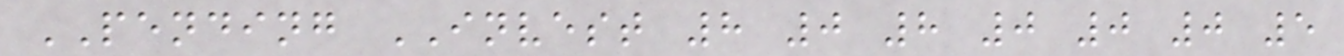PENDING INVEST 8 0 8 0 0 0 5
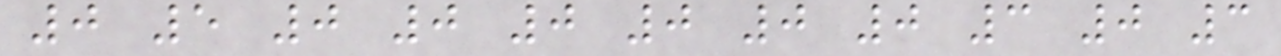0 5 0 0 0 0 0 0 3 0 3
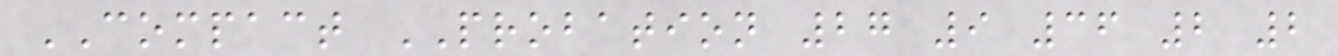COMPACT PROBATION 27 9 36 2 2
